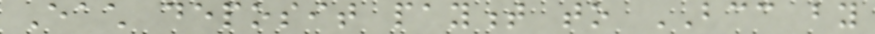Each deposit payment to BCC by
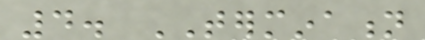4. TERMINATION
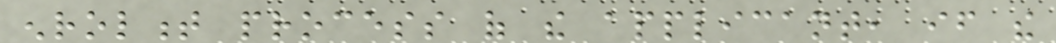enrolment process of the applicant, if the
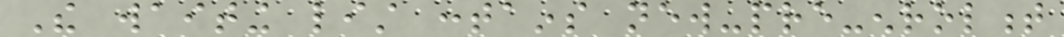The waiting list contains new-pre-enrolment
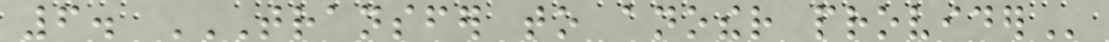6. TRANSFER TO ANOTHER PROVIDER
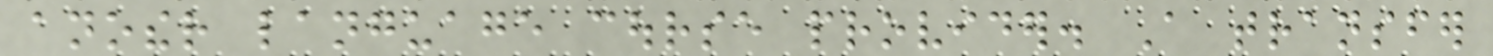another language course provider. A transfer
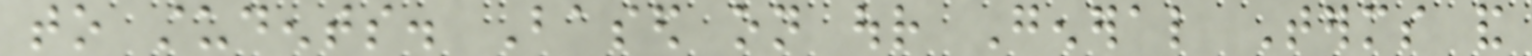to students. Based on our General Terms and
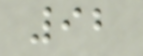92
